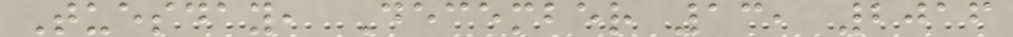Tuesday, December 13, 2016
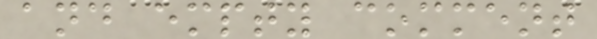and empty comment
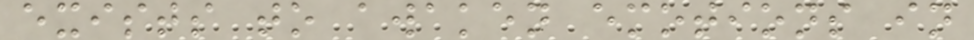exists to awaken emotions in
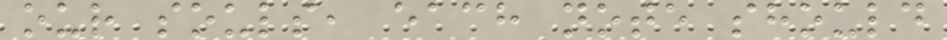our souls, each note should
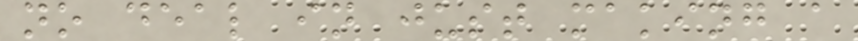no deal in just making a
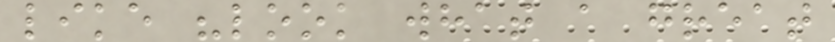like "look what a great
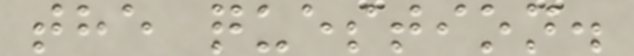the question.
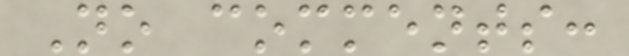No comments:
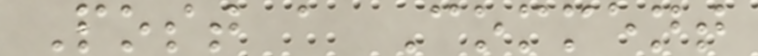Post a Comment
